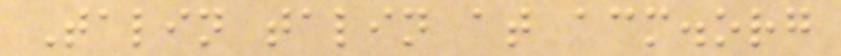Talin talin at acm.org
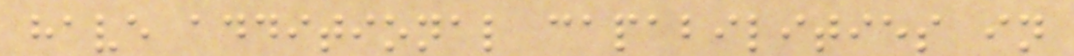have additional capabilities in
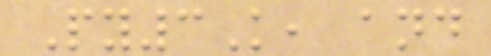Py3K, and
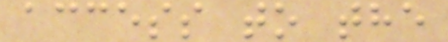access to the
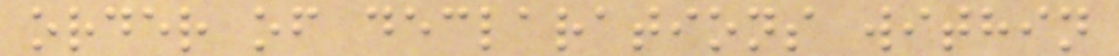order of declarations within
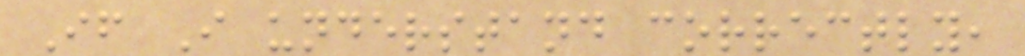If I understand correctly,
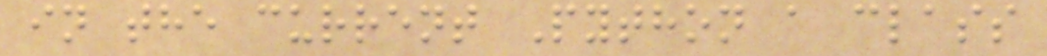in the current Python a class
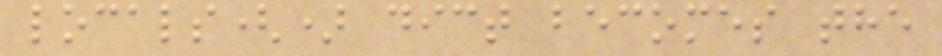locals() dict becomes the
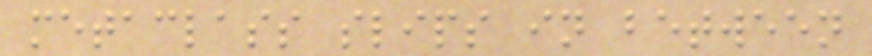metaclass slips in between
